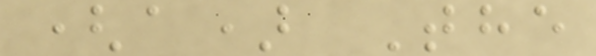(a) The
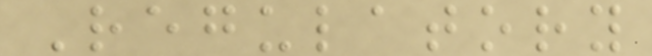Regulatory
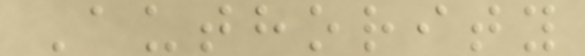Authority
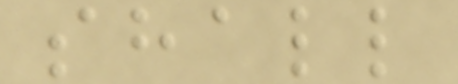shall
